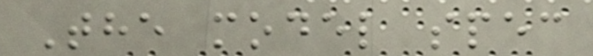The model spec
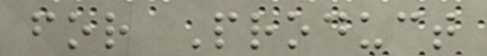for Product
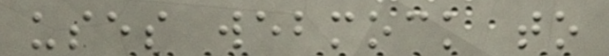uses webmock to
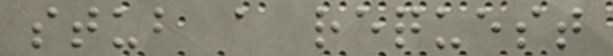stub a request
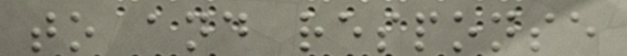to and response
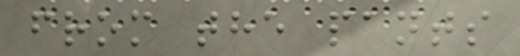from the pants
